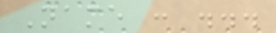Name : ...
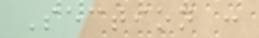Section :
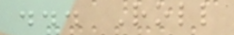... Roll
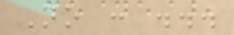No : ...
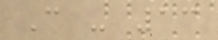C - 13
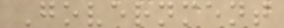Government
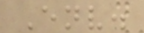Env.
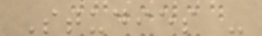Studies -
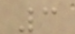3
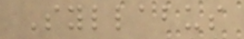Syllabus
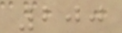200
